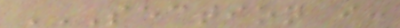SECTION I:
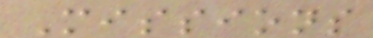Missions
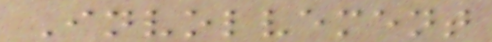Involvement
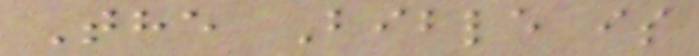The Bible is
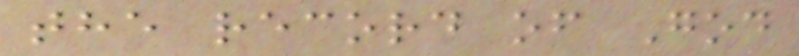the record of God
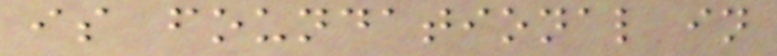is foundational in
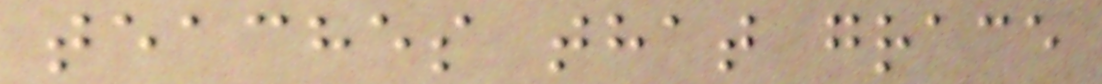teaches that grace
